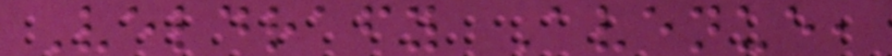Veldrafy Avenue,
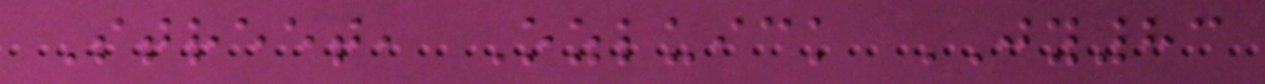Street, Ozluick JY83
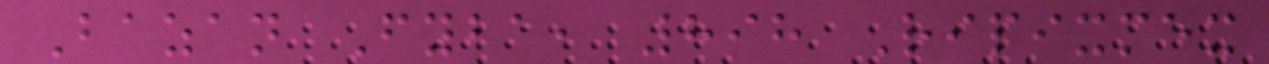Bazan Fyba, 898 Ripixmex
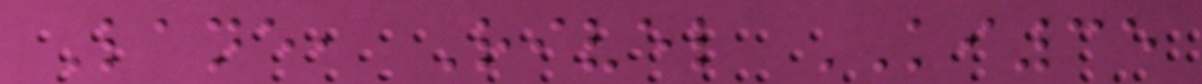Lane, Rivel KI35
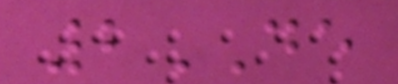2DE
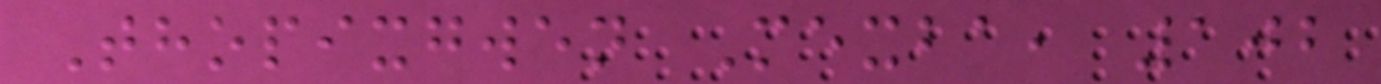Thopixgwen Mexba, 102
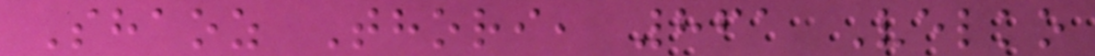Shaoz Thori, 861 Velko
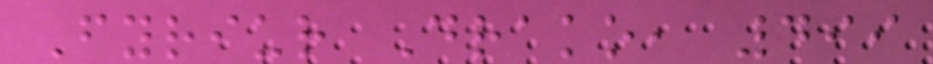Fyriur Drako, 499
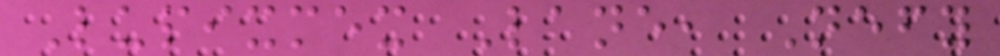Lupixmex Lane, Nefy
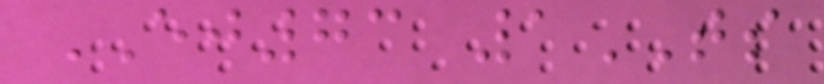EJ73 1TS
